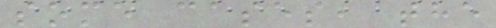some cases, the
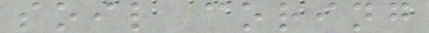soil coring
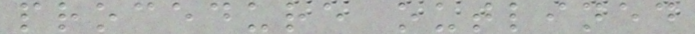procedure outlined
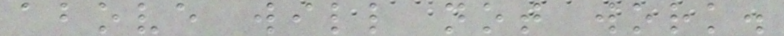above will not work.
